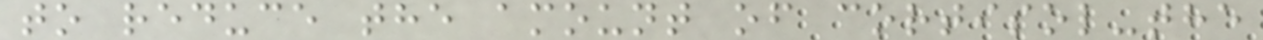to reduce the amount of cortisol-the
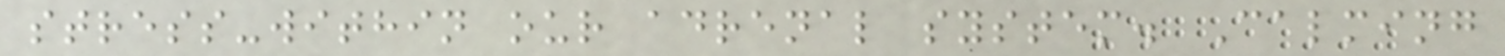stress-within our adrenal system. Calming
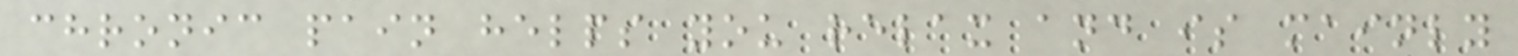chronic pain helps you relax and is mainly
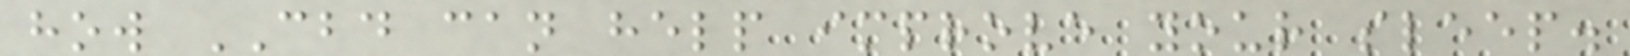how CBD can help improve your sleep.
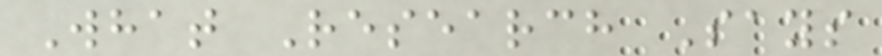What Research Says
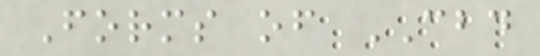Forms of CBD
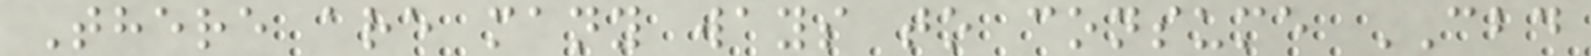There are many ways to consume CBD
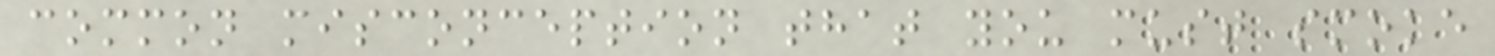common misconception that you must smoke
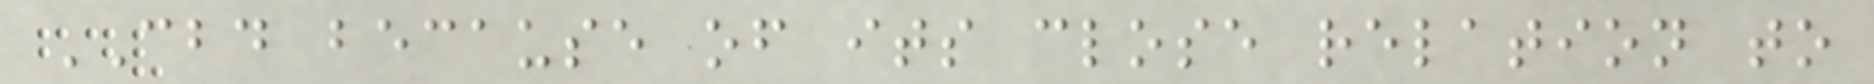CBD because of its close relation to
